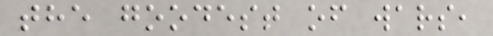the goodest of wars,
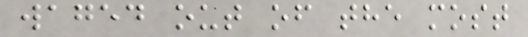waged out of the most
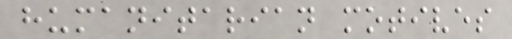humanitarian motives
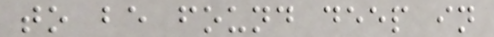to be found deep in
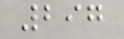297
